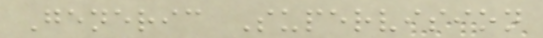Generic Supervision
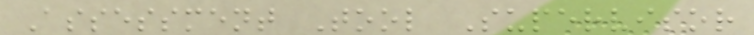Assessment Tool Supervisor
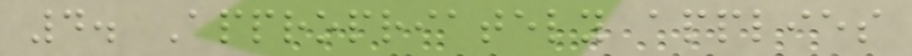4. Appropriately applies
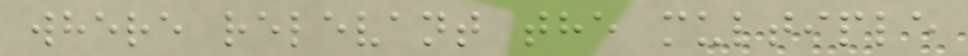where relevant the multiple
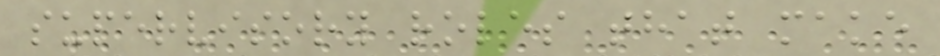supervisory roles that make
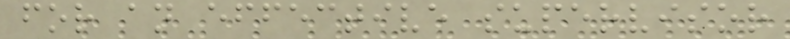for an effective supervisor
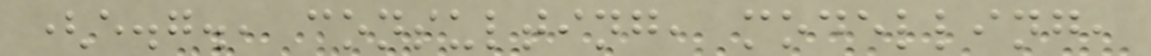(e.g., consulting, modelling,
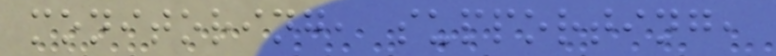monitoring, supporting,
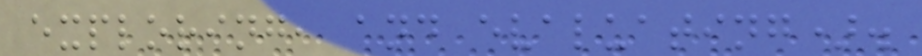exploring, and evaluating).
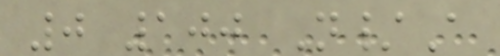0 100 N/A
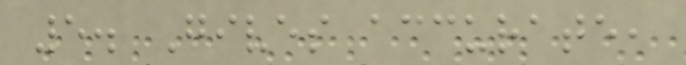5. Gives accurate,
